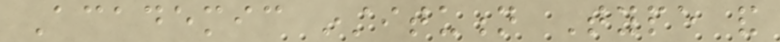Academic institution Type and
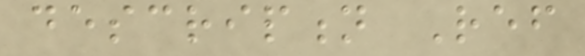description Ref
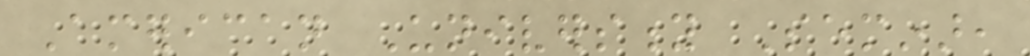American University Seminar,
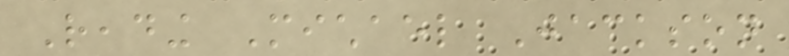Reading Michael Jackson
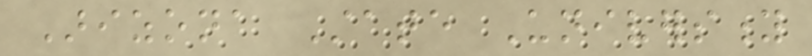Arizona State University
